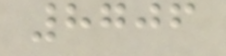8706
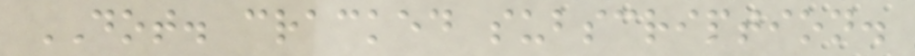DOT. cracked subscription.
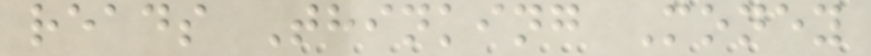reads Thinking Money
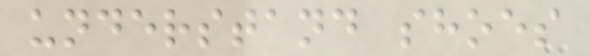understand shoes
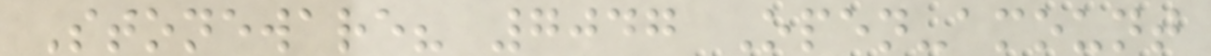Stoneware? 7047 Open-amount
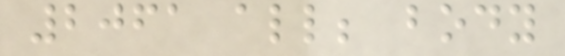2061 all; body
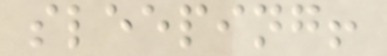sleeping!
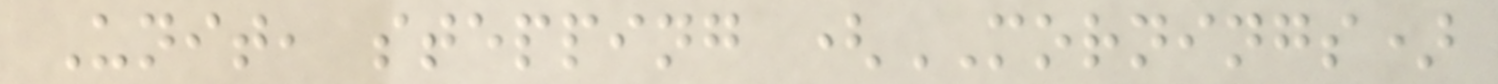Unit, stepping (MORNINGS)
